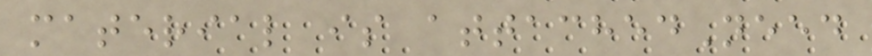material is attachedNeed
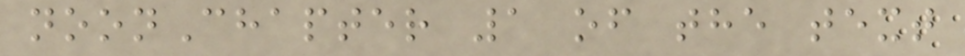noonChapter 1 of the text
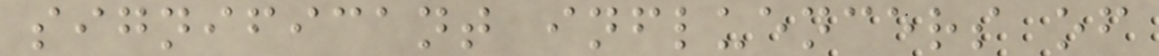significant influencers of
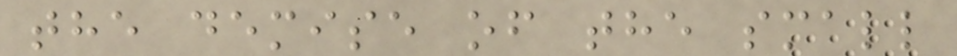the demise of the small
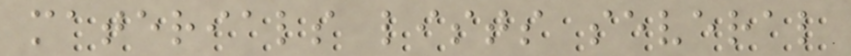materials lists several
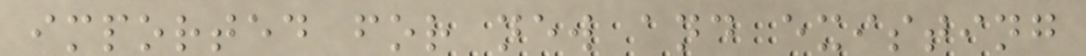imported for new and existing
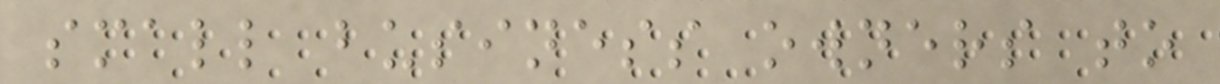small business owners to
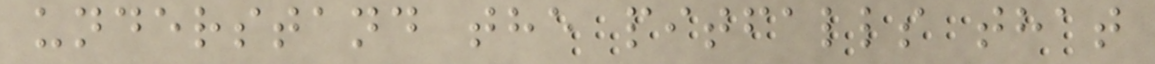understand the pitfalls that
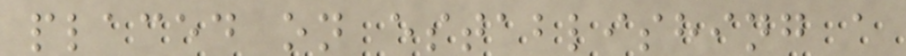placed on establishing a
